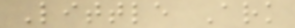Little Ark
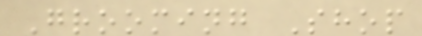Grooming Shop
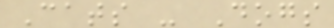Cats - Dogs
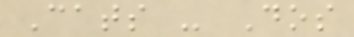Cats - Dos
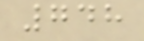748
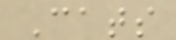Cats
